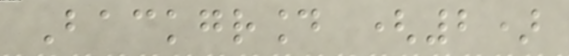Background (2)
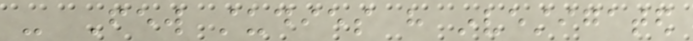- Few studies have investigated
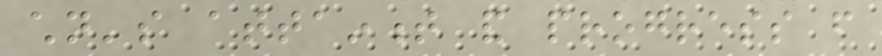children's attainment and progress from
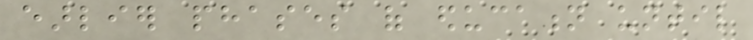earlier phases of education until
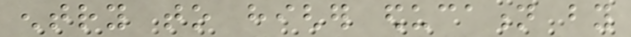entry to higher education by
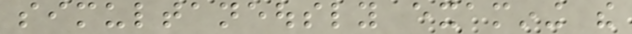simultaneously examining the
